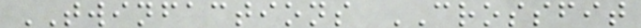TWINFACTIONS CROSSFIT
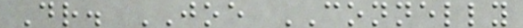Dr. JOE CONNELLY
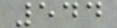544
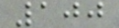100
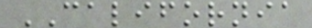CALIFORNIA
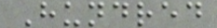Hundred
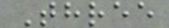Three
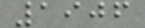1906
